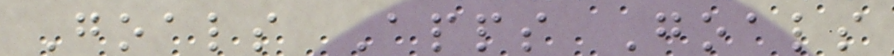Goals Apps Goals
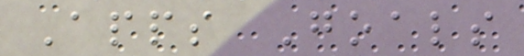Apps Goals
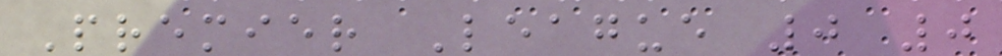Premier League 0 0
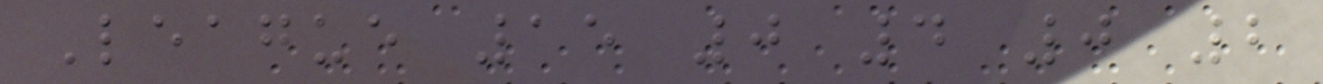League 15 0 4 0 2
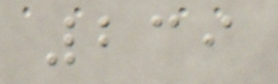239
